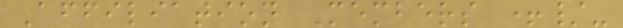Affiliation Members +/-
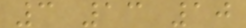3 13 10
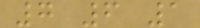7 6 1
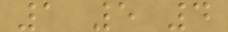1 5 4
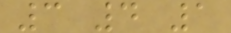3 4 1
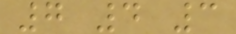7 4 3
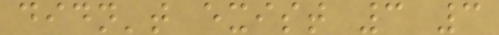didn't exist 3 3
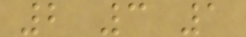2 3 1
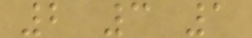2 3 1
